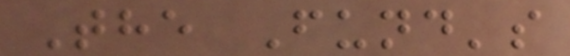The Fund's
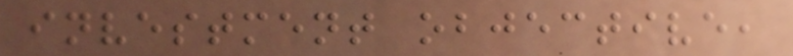investment objective,
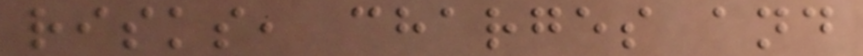risks, charges and
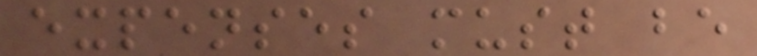expenses must be
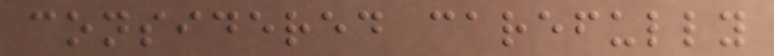considered carefully
